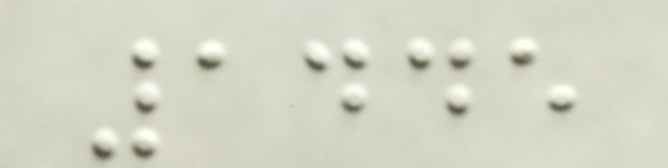1445
